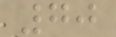70
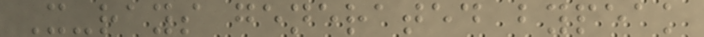X-rays generated bypeak
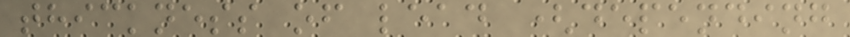thickness of lead (depending
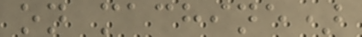on machine)
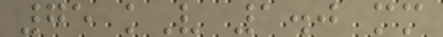75 kV 1.0 mm
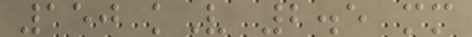150 kV 2.5 mm
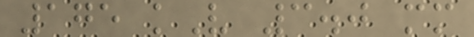175 kV 3.0 mm
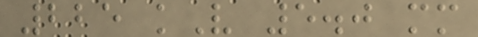225 kV 5.0 mm
